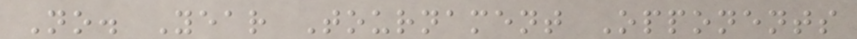No. Year Tournament Opponents
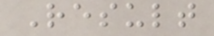Result
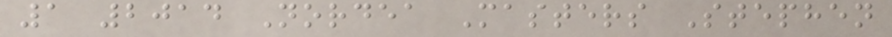1 2014 Nordea Masters Stephen
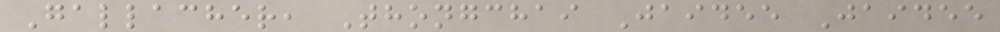Gallacher, Thongchai Jaidee Jaidee
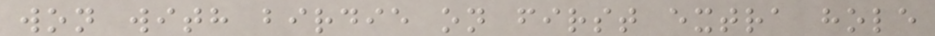won with birdie on first extra hole
